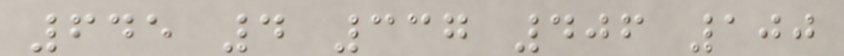645 4 337 406 100
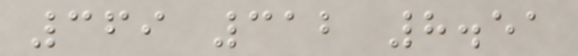369 312 8.51
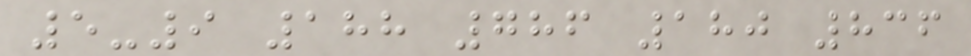5-9 188 786 180 836
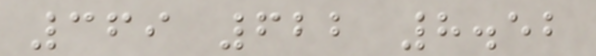369 622 8.52
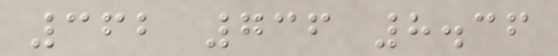362 736 8.36
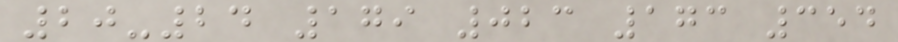20-24 179 023 173 354
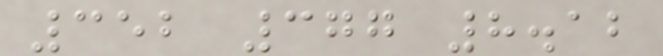352 377 8.12
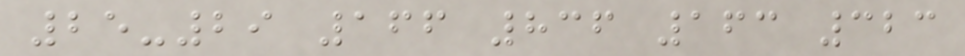25-29 166 836 163 323
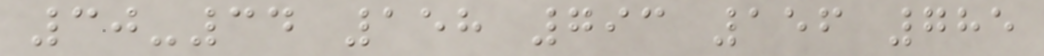30-34 158 793 156 785
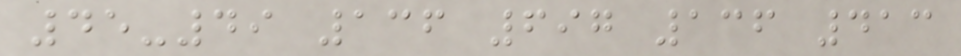45-49 136 697 136 413
